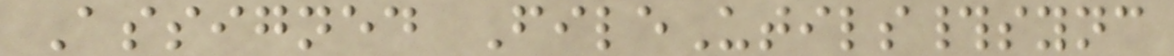Assigned FileUtils#sync
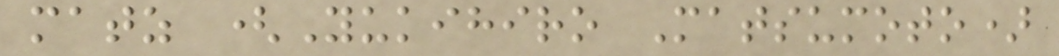matz (Yukihiro Matsumoto)
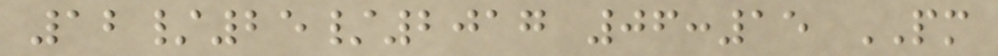12/25/2017 06:15 PM
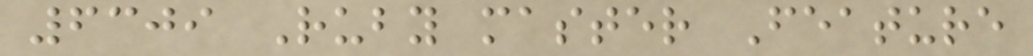6309 Ruby master Feature
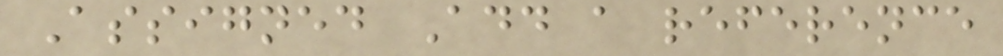Assigned Add a reference
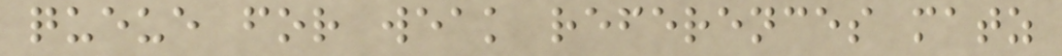queue for weak references matz
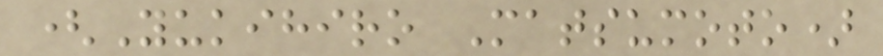(Yukihiro Matsumoto)
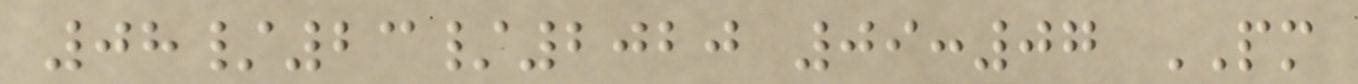08/23/2020 09:07 PM
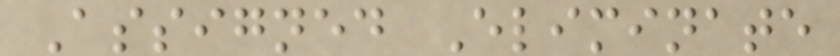Assigned Eliminate
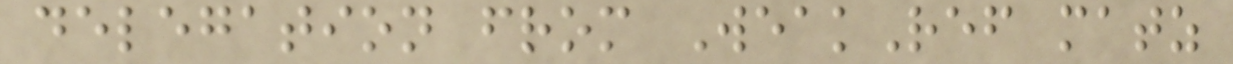delegation from WeakRef matz
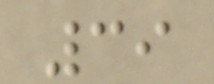39
